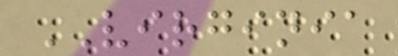VIRGINIA
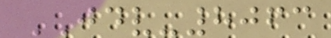JDV-8063
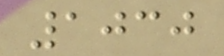1030
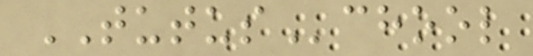TUTUSchool
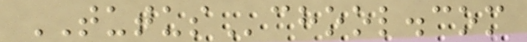TUTUSchool.com
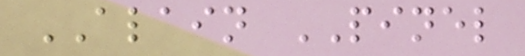ALAIN PINEL
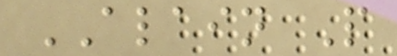ALAIN P
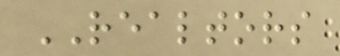REALTORS
